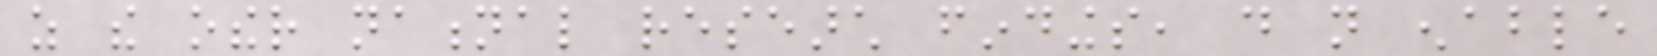as the other national research findings, do not enable
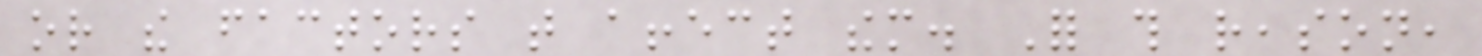or the factors that affect them. For this reason,
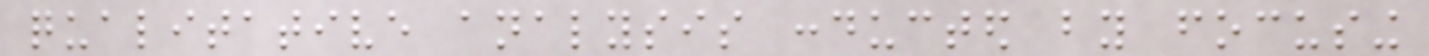qualitative analysis conducted by focusing
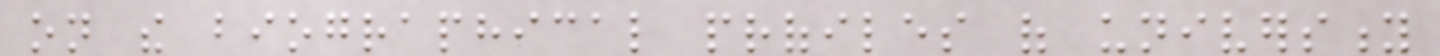on the biographical profiles of university
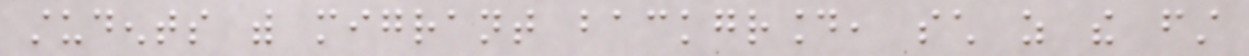students with migrant background, such as the first
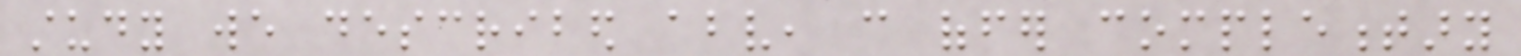study we described above, can offer complementary
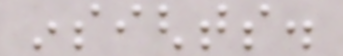insights.
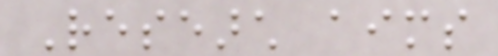Research aims
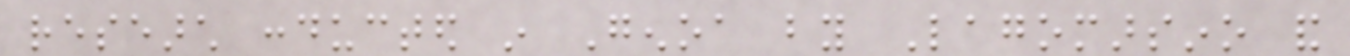research conducted in Genoa by Lagomarsino and
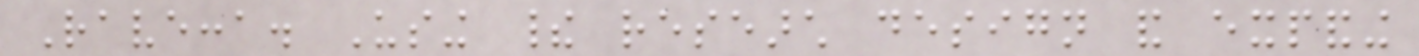Ravecca. Using their research design and expanding
